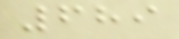689
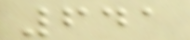641
